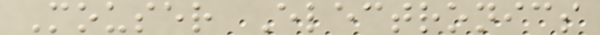Mouser Electronics
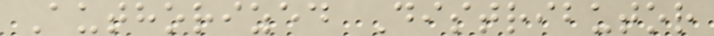Authorized Distributor
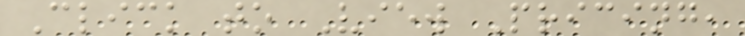Click to View Pricing,
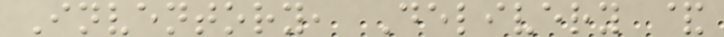Inventory, Delivery &
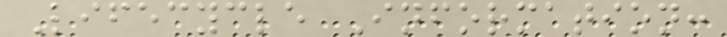Lifecycle Information:
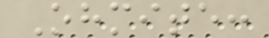Ohmite:
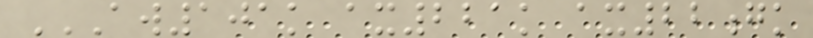AW101K AX221K AX22GK
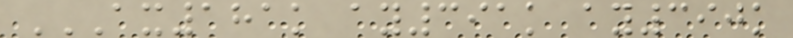AX181K AY391K AY390K
